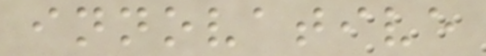innovative
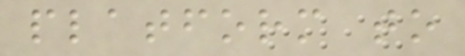platform to
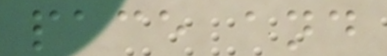pace and
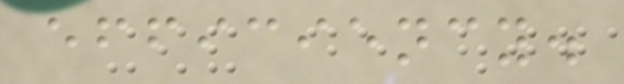efficiency.
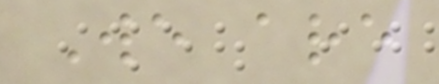We are
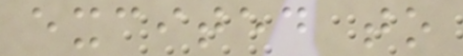excited to
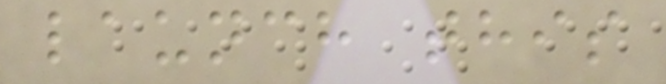launch this
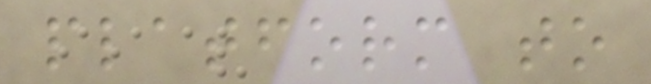platform to
